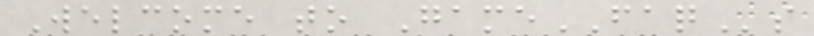Welcome to GameFAQs
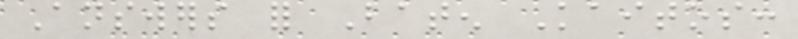Answers for Baten Kaitos:
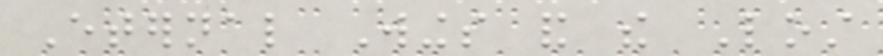Eternal Wings and the Lost
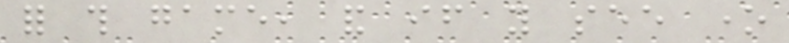for this game, and if you see one
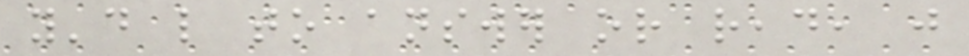you'd like to answer or read, just
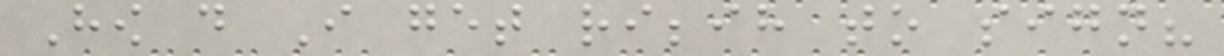How do I get ribbih to sign?
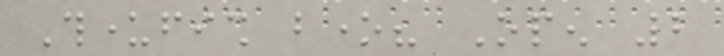Thunderfish bone? Open 2
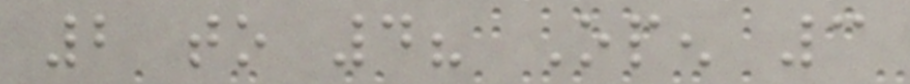2 to 4? Open 3
